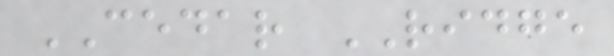CEDAR RIDGE
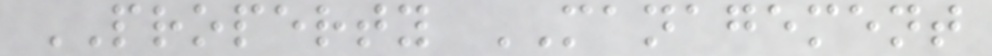PROPERTY MANAGEMENT
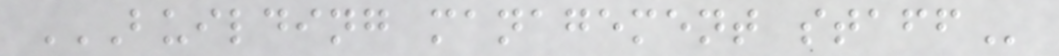BUILDING MANAGEMENT STAFF
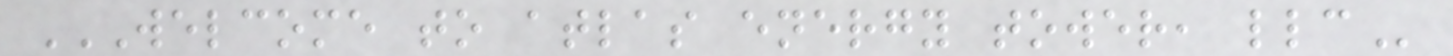WELCOME TO ATLAS ENERGY TOWER, LLC
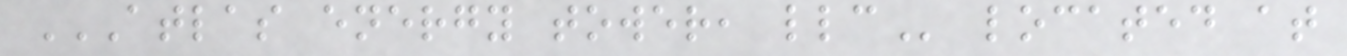ATLAS ENERGY TOWER, LLC located at
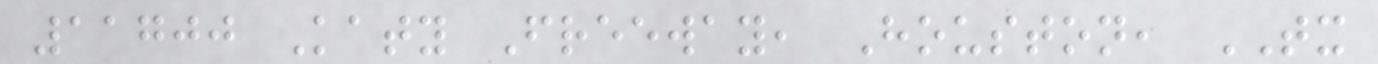11700 Katy Freeway, Houston, TX
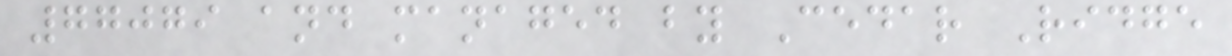77079 and managed by Cedar Ridge
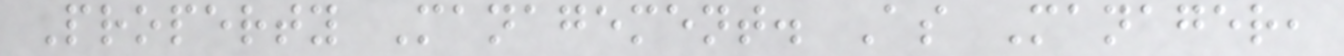Property Management. As Manager,
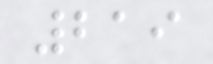219
